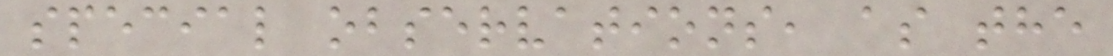special observations, as the
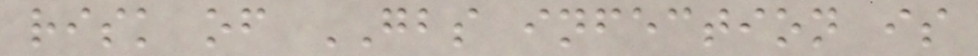risk of GBS infection is
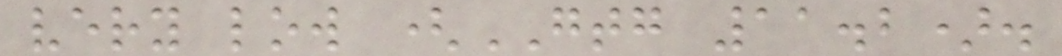very low (GTG 11.2).
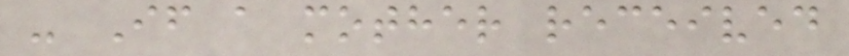- If a mother received
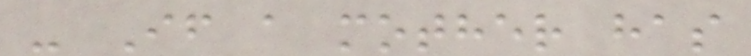- If a mother has
